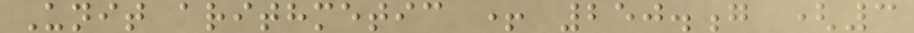Unit arithmetic + 250.g (3
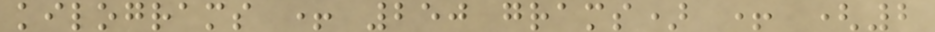kilograms + 250 grams) + (2
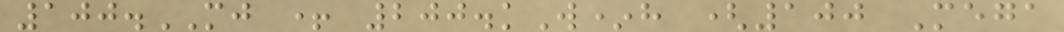100.MJ + 200.kW*h (100 Mega
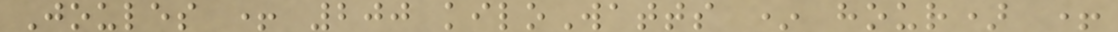Joules + 200 kiloWatts * hour) +
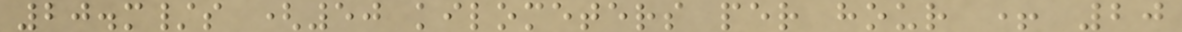20.m/s (50 kilometers per hour + 20
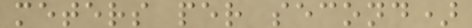meters per second)
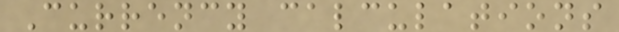Currency calculations
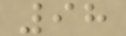98
